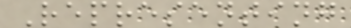Representing
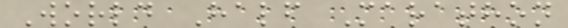World Half Marathon
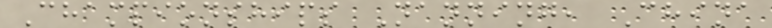Championships Nanning, China
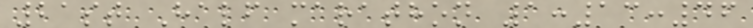21st Half marathon 1:13:46
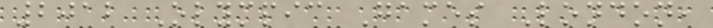2012 Olympic Games London,
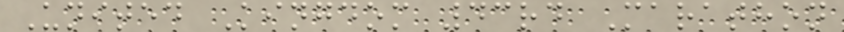United Kingdom 43rd Marathon
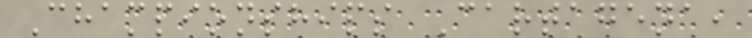Championships Cartagena,
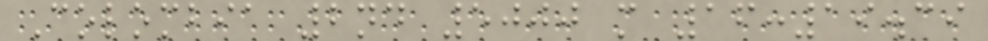Colombia 2nd 5000 m 16:19.39
